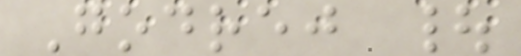Godrej |
